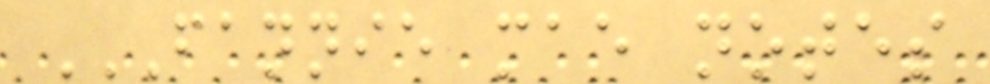FANNIE MAE NOTES
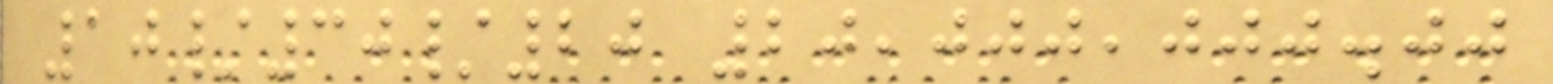10/30/20 20,000,000.00
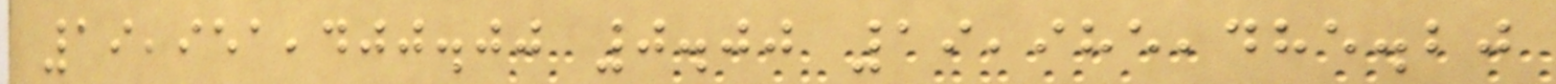19,951,400.00 0.00 19,985,485.20
